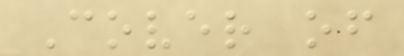Cover of
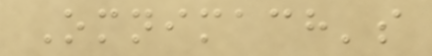Omnimach's
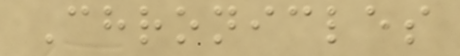Chronicles
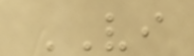VI
